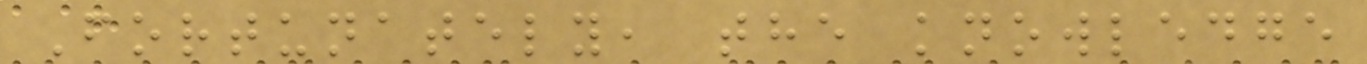Fortunately, the knowledge
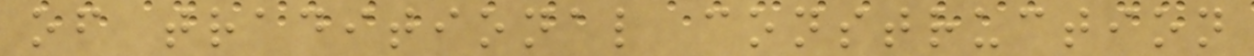of traditional construction
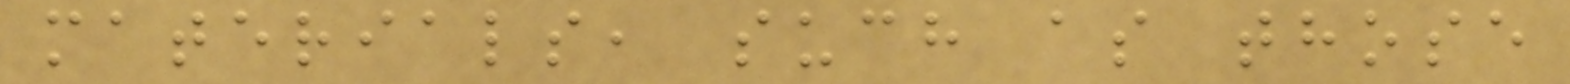materials, such as those
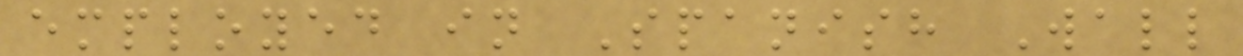employed in Spanish Wall
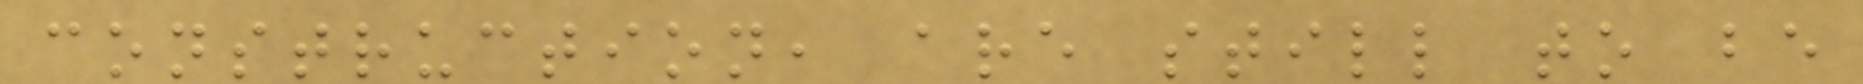construction, are still to be
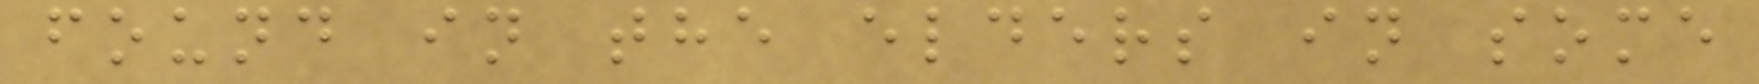found in the elders in some
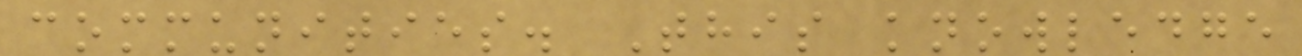communities. This knowledge
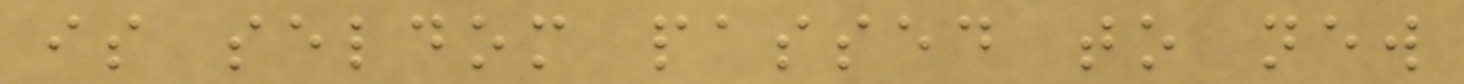is seldom passed to new
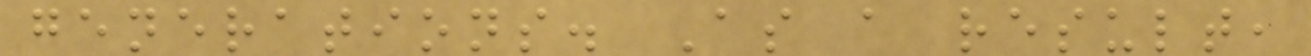generations. As a result,
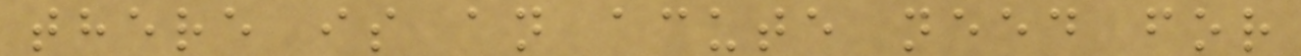there is an acute need for
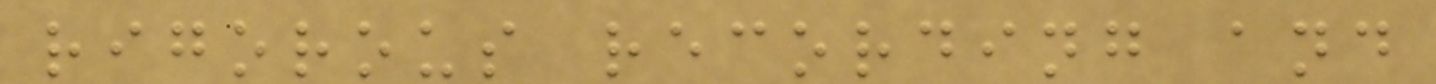rigorous recording and
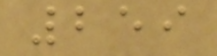259
